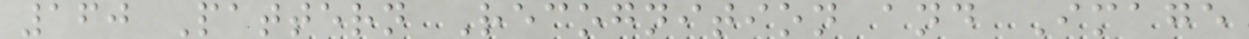160 Pattern Recognition and Image
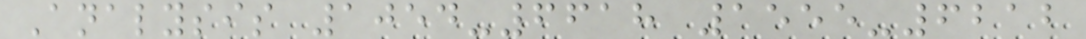Analysis 1054-6618 1555-6212
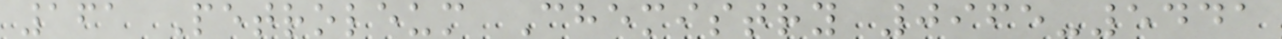161 Petroleum Chemistry 0965-5441
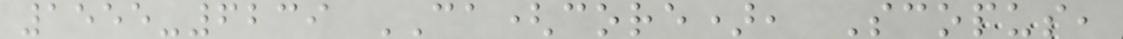1555-6239 CA(core), Scopus,
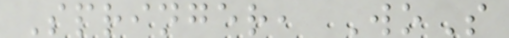Springer, WoS
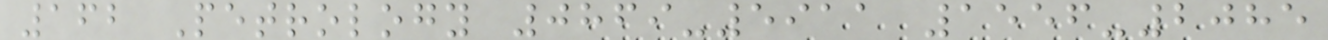162 Petrology 0869-5911 1556-2085
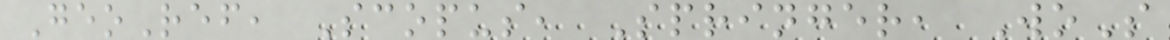GeoRef, Scopus, Springer, WoS
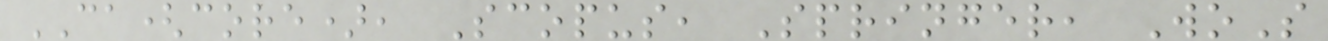CA(core), Scopus, Springer, WoS
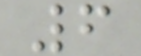6
